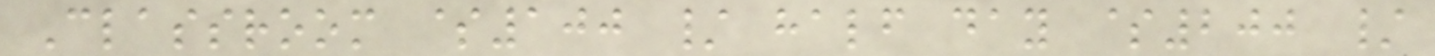Classroom $100 / half day $200 /
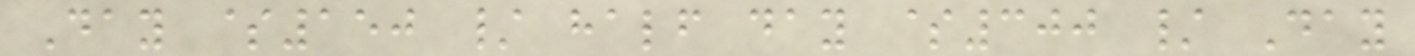Day $150 / half day $300 / Day
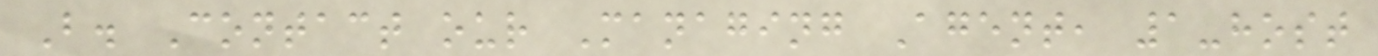B. Contact our Managing Agent, 1-host
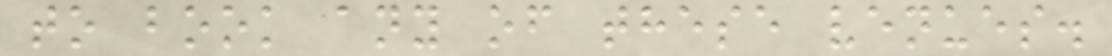to book any of these venues.
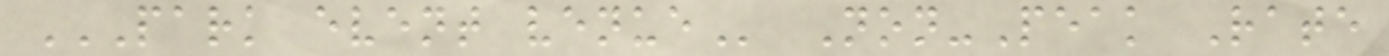PARK EVENT VENUE Non-Peak Rate
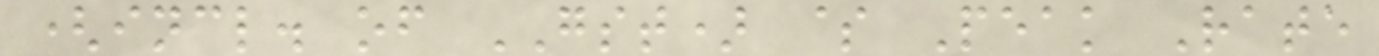(incl. of GST) $ Peak Rate
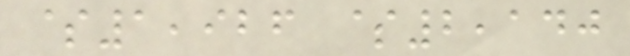$1,926 $2,140
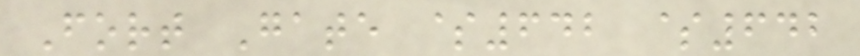Fort Gate $642 $642
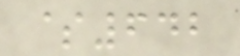$642
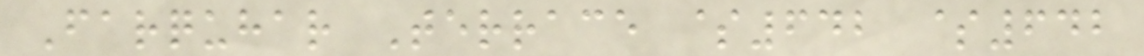Farquhar Terrace $642 $642
